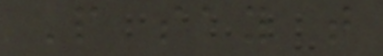People say that
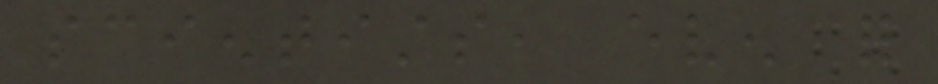scientists, even for
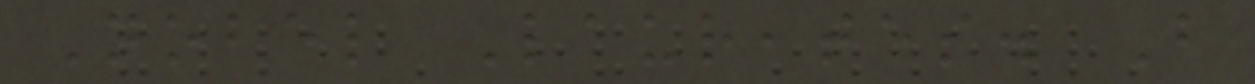Nobel Laureates. But
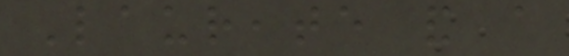Laureate and a
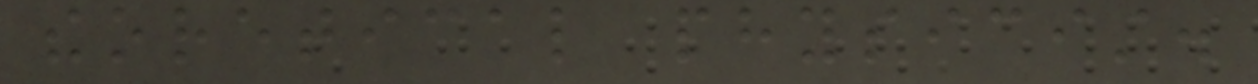theoretical physicist.
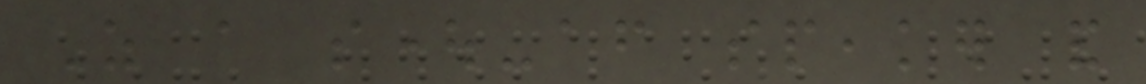As a sought-after speaker and
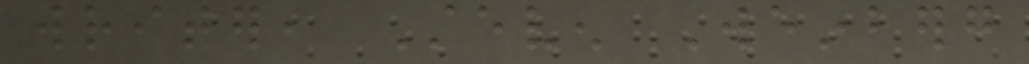writer, Steven Weinberg
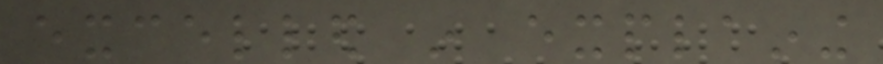excelled in explaining
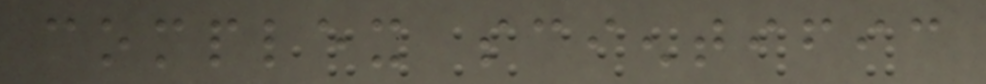complex scientific
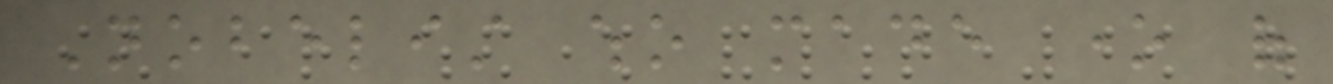Nobelist who made one of
